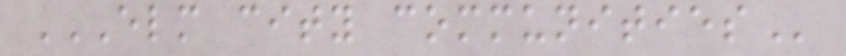ELM CITY COMMUNITIES
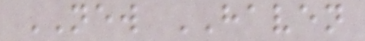NEW HAVEN
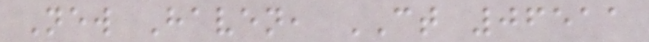New Haven, CT 06511
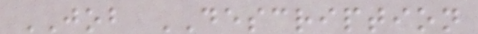JOB DESCRIPTION
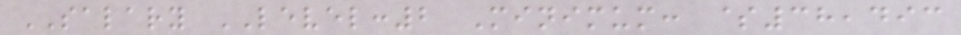SALARY LEVEL:2 Minimum: $38,493
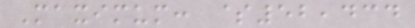Maximum: $52,434
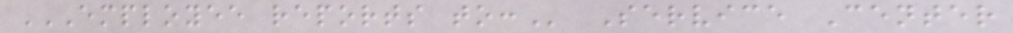EMPLOYEE REPORTS TO: Service Center
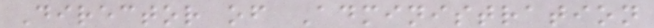Director of Administration
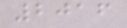2016
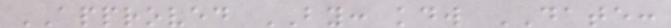APPROVED BY: kdw DATE:
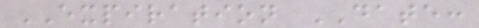EXPIRATION DATE:
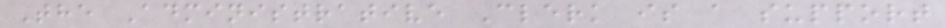The Administrative Clerk is a support
